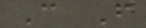C F
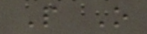P O
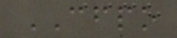CFPO
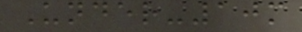Under-10m
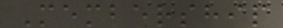Membership
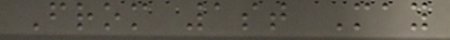From 1st May
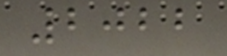2022
